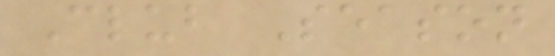Club Season
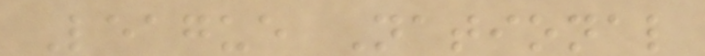League National
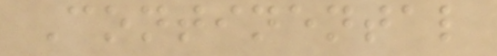Continental
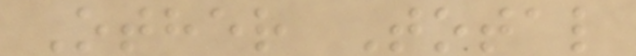Other Total
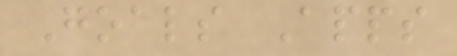Goals Apps
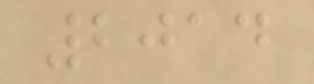2014
